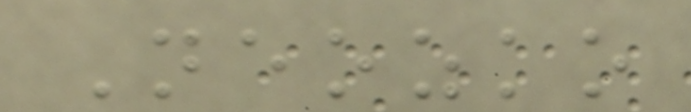Neozko
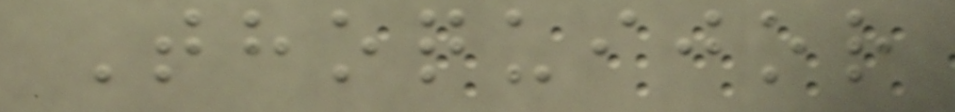Thoquijor
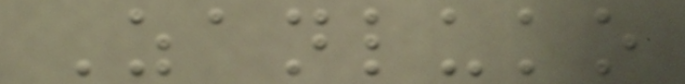Zanluko
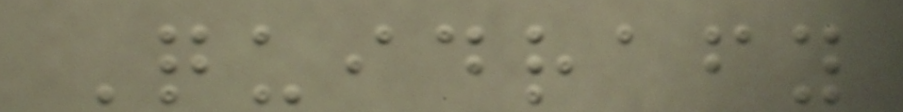Quidrafy
